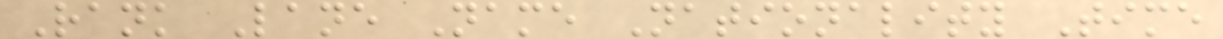Rank Lane Name Nationality Time
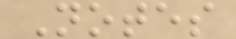Notes
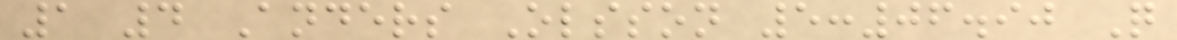1 4 Anders Olsson 5:06.90 Q
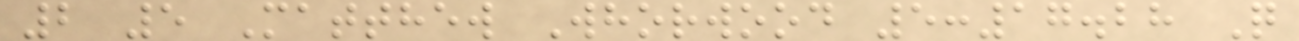2 5 Matthew Whorwood 5:17.28 Q
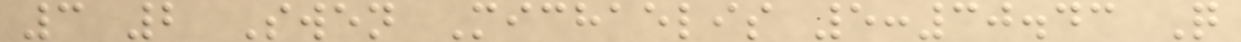3 2 Swen Michaelis 5:30.43 Q
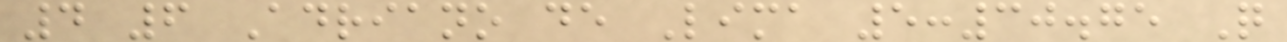4 6 Adriano de Lima 5:30.75 Q
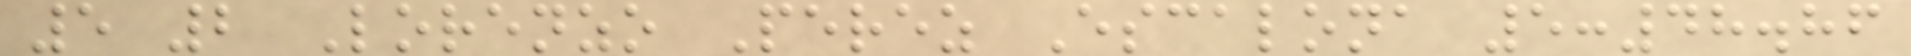5 2 Lorenzo Perez Escalona 5:48.86
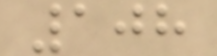108
